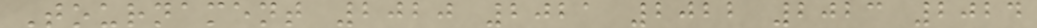Tournament 2020 2021 2022 2023 2024
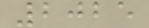2025
